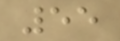55
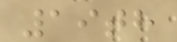19th
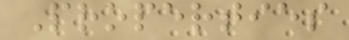Properties
